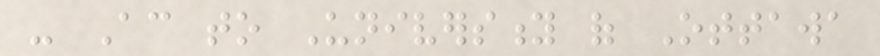- According to University of Ottawa
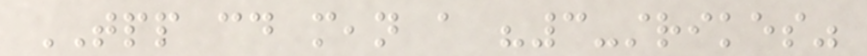TPP could mean a "3-strikes"
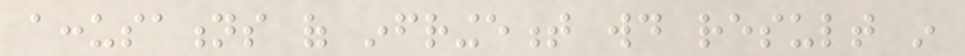accusations of infringement would result in
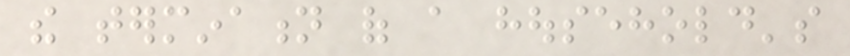the termination of a household's
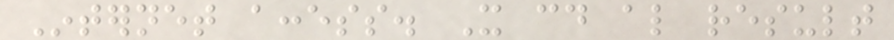Internet access. It could also result
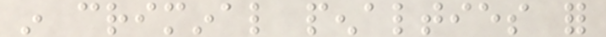in criminal penalties for
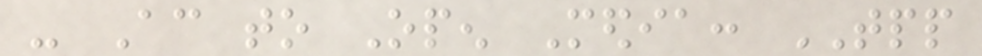- According to Open Media: TPP
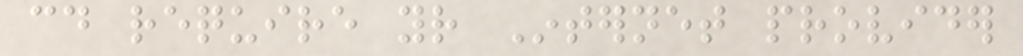could require your Internet provider
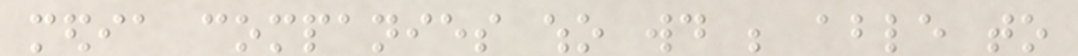media companies who would be able to
